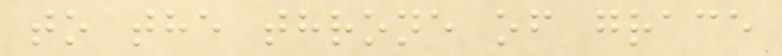to the throne of grace
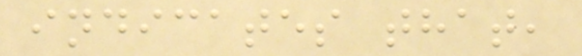indicates that,
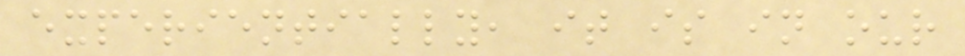experientially, it is in our
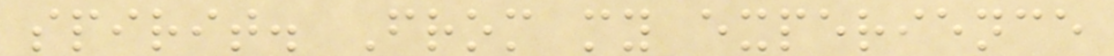spirit. From my experience
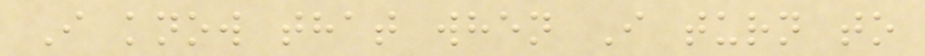I know that when I turn to
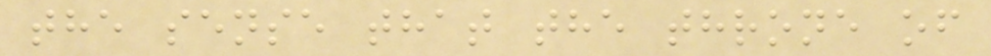the sense that the throne of
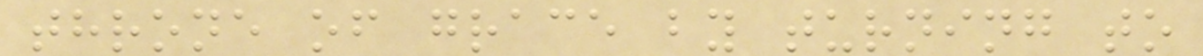throne of grace by turning to
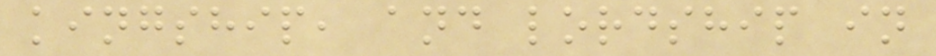kingship, and lordship in
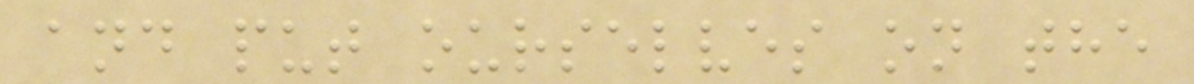and put ourselves on the
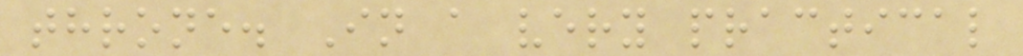throne. In a very practical
